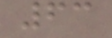63
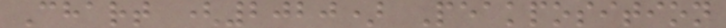Chart (2020) Peakposition
